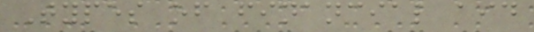Types of financial aid
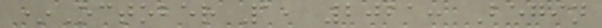*October 1, 2021: Begin
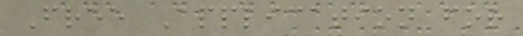Free Application for
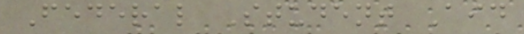Federal Student Aid
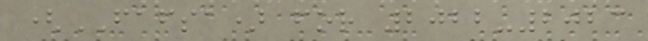(FAFSA) for 2022-2023
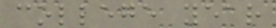college year
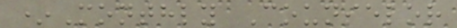*Monthly Counselor
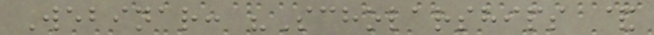Webinar: "Scholarships &
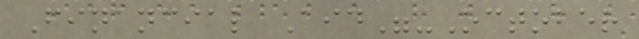Financial Aid"-October
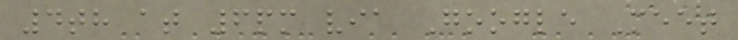4th at 6pm via Google Meet
